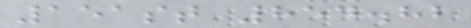151st 854.82
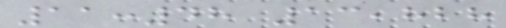11:48 13,828
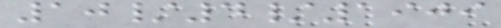10/4/1909
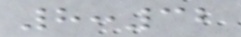8:32
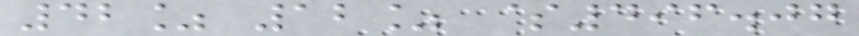42% 12% $496.07
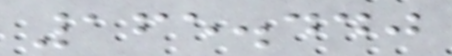165.440
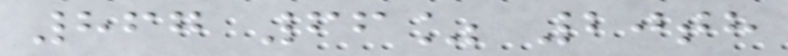867 66% 20th
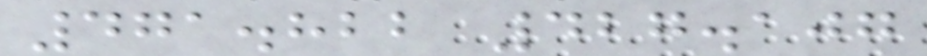471.822 427.107
